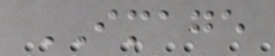IMAGE
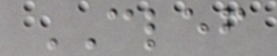CLEF
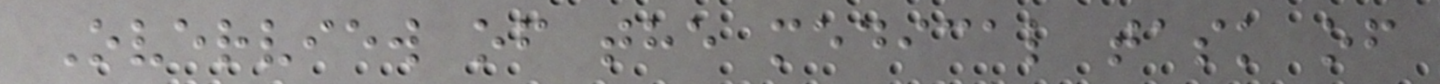Overview of the medical task of
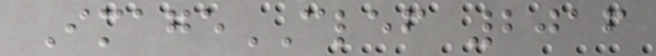ImageCLEF 2016
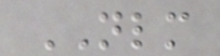NLM
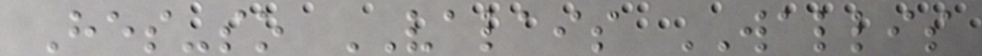Hes-so VALAIS WALLIS
